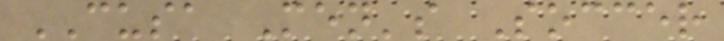CUSA Men's Soccer
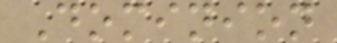Dominion
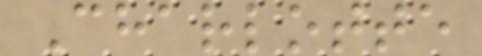Charlotte
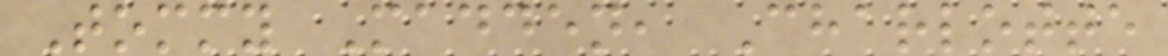Tommy Madden, Charlotte
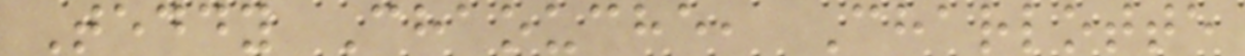Teddy Chaouche, Charlotte
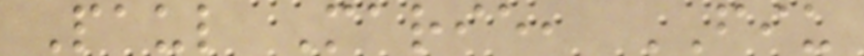Paul Marie, FIU
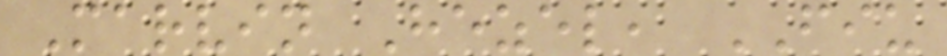Marvin Hezel, FIU
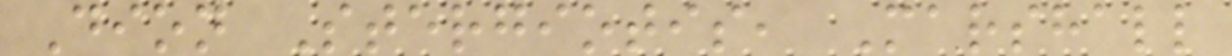Dion Stergiotis, Marshall
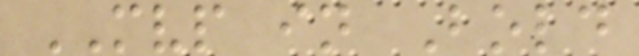MVP in Bold
